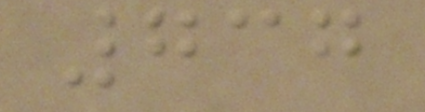737
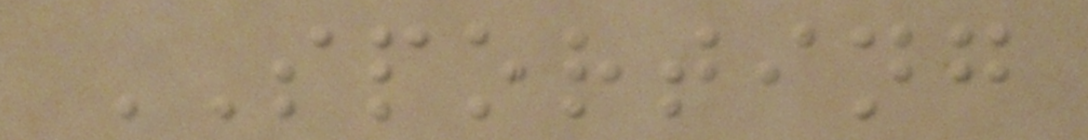SPORTING
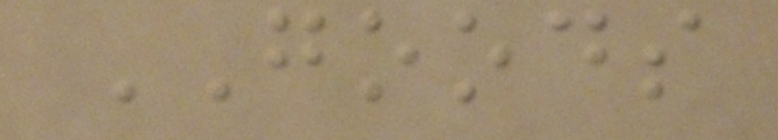GOODS
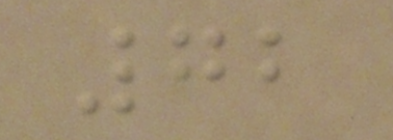72
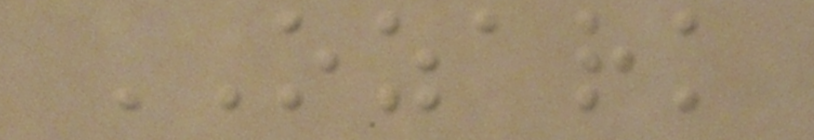OZARK
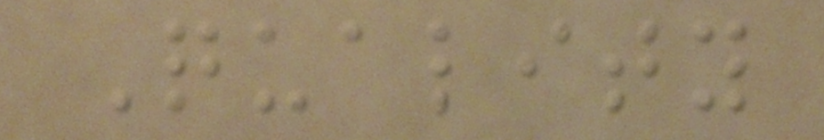Quality
